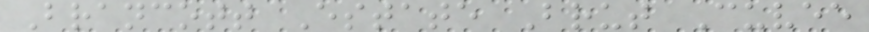Brancott Estate Brut Cuvee
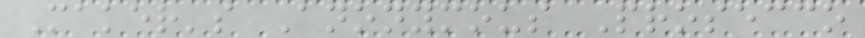Maker's Anonymous Prosecco
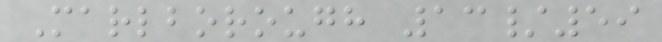Marlborough 13/59
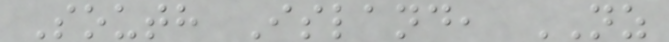South Island, NZ
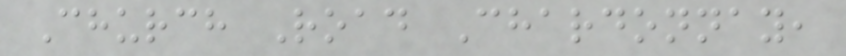Church Road Chardonnay,
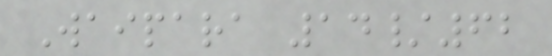Waipara 14/62
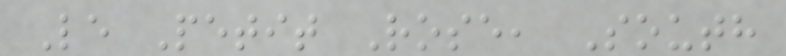Le Petit Rose, South
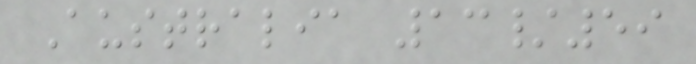Australia 13/59
